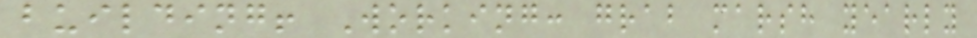building! Working: grab marsh yearly
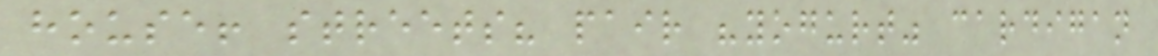house! streets? pair "yogurt" cardigan
